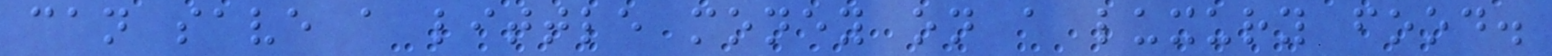can save a little money on a luxury food.
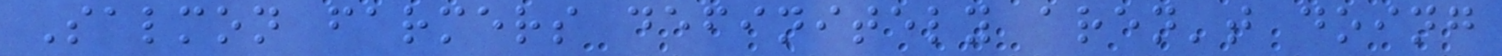Salmon farmers definitely aren't doing
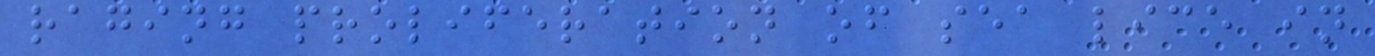raging proliferation of sea lice in
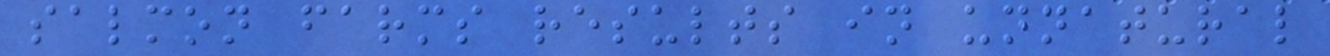salmon farms results in unnatural
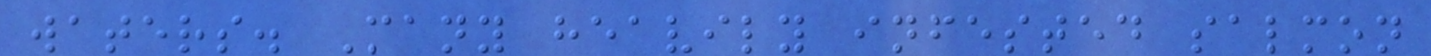waters. Many heavily infested salmon
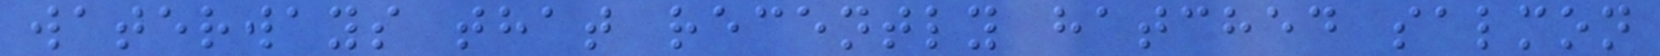waterways that recently hatched salmon
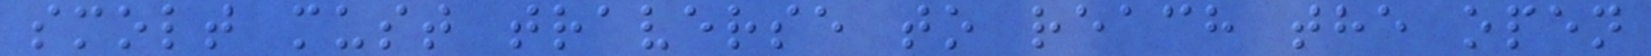smolt must traverse to reach the open
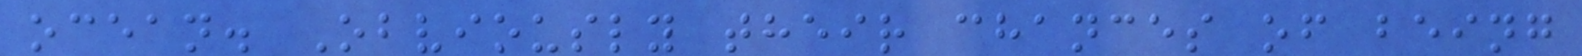ocean. Obviously their chances of being
